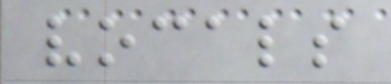vocals
